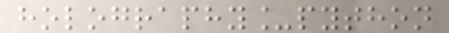holography_python
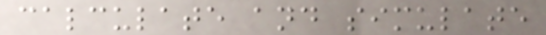calculate and simulate
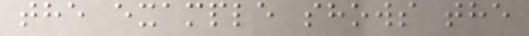the example shows the
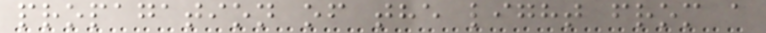propagation of the light from a
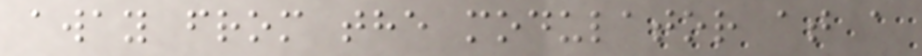away from the modulator at a
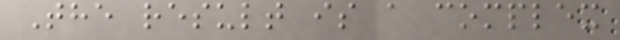The result is a complex
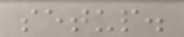setup.
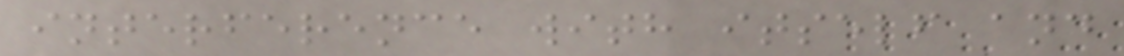interference with itself and
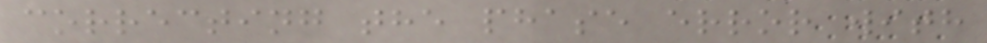correcting the phase error with
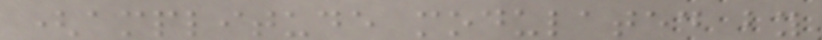(amplitude modulated by
